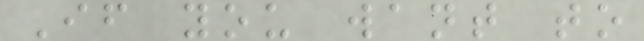If you want to
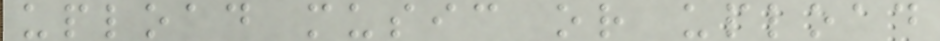upload music or upload
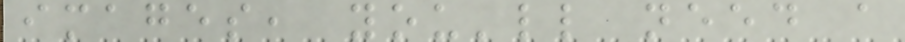images, you'll need a
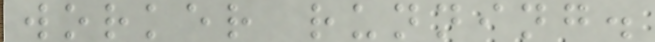worker running.
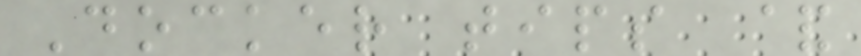Docker tips &
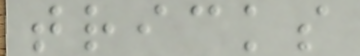tricks
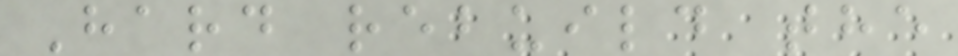Hard rebuild the
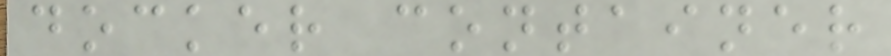docker container
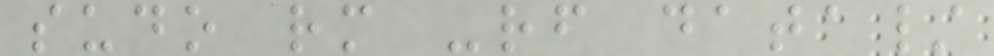sudo rm -rf data/
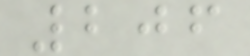206
